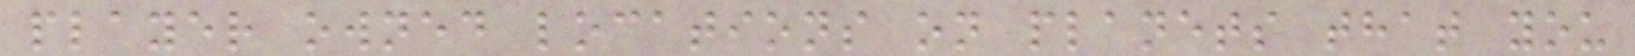player owned locations on planets that you
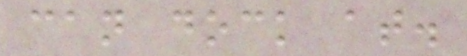can dock at.
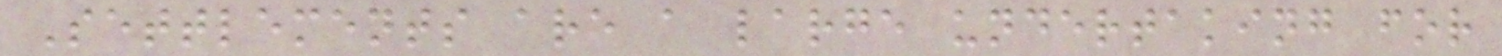Settlements are a large undertaking for
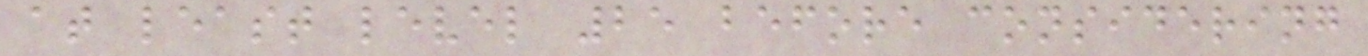at least level 25 before considering
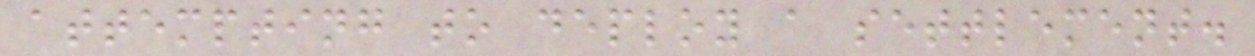attempting to deploy a settlement.
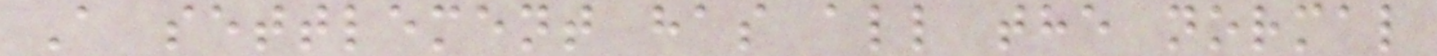A settlement has all the normal
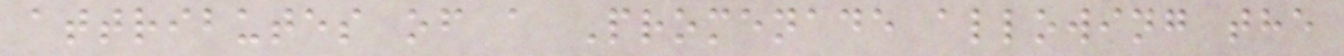attributes of a Promenade allowing the
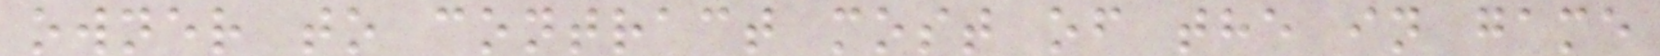owner to contract most of the in game
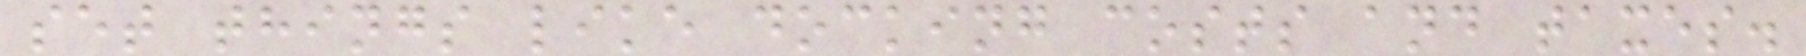set things like docking costs and taxes.
